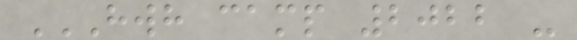HWH CAMP 2022 -
